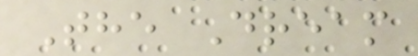The Dream
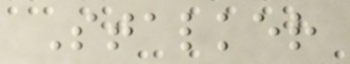Stalker
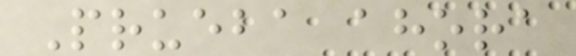Prueba ahora
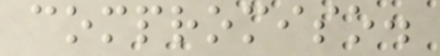compromiso.
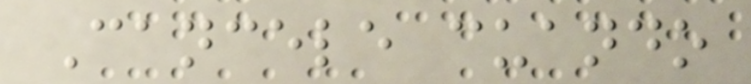Cancele cuando
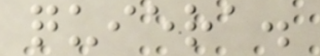quiera.
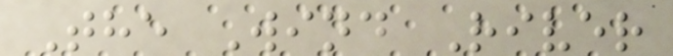The Wind River
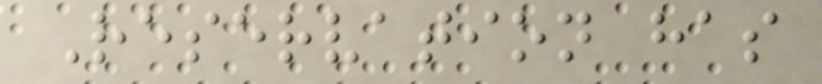Reservation has
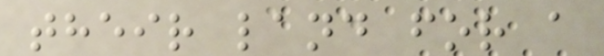their land for a
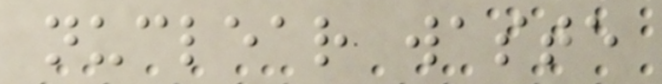nuclear waste
